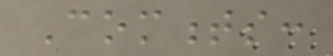Comments:
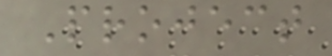Project
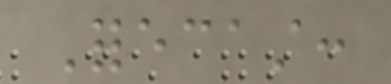Forecast:
